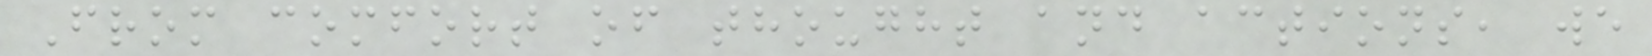From comfort of thought and actions, we
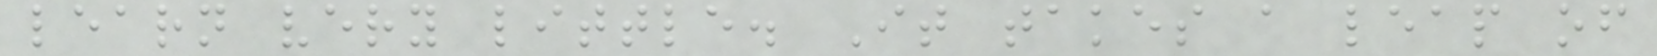learn very little. It takes a leap of
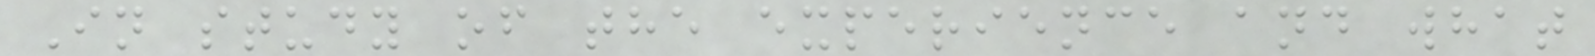In study of the experience and what
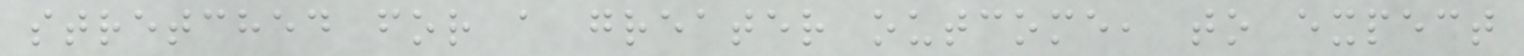stretched for a greater outcome, to expect
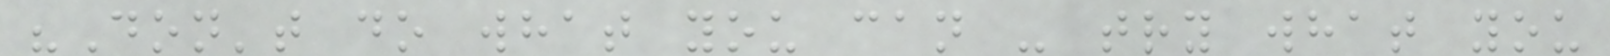"Don't do what you can - try what you
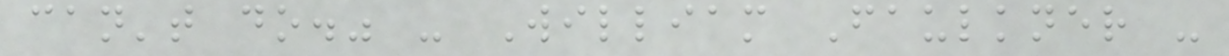can't do." - William Faulkner -
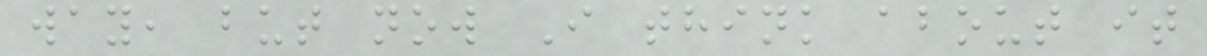way, but now I think about it
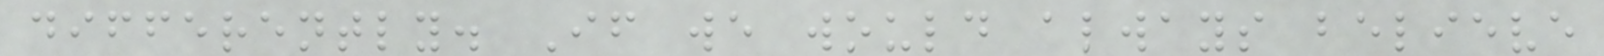differently. If we would always believe
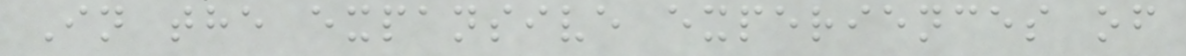In the expansive experiences of
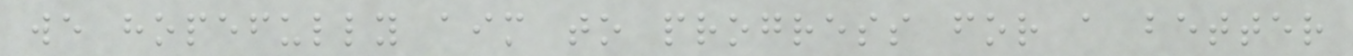we hopefully aim to progress for a better
